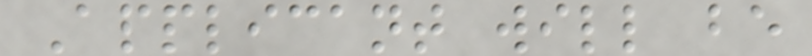Applicant will be
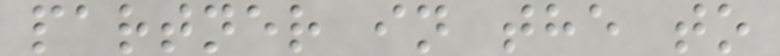partner in the to
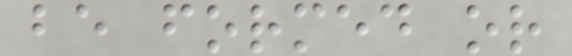be formed or
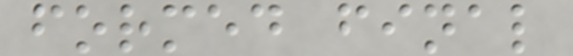formed final
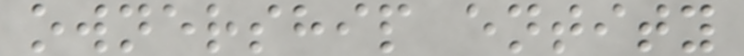ownership entity
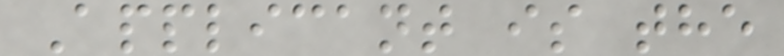Applicant is the
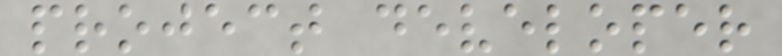project developer
